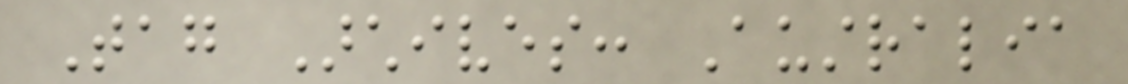Tag Archives: Australia
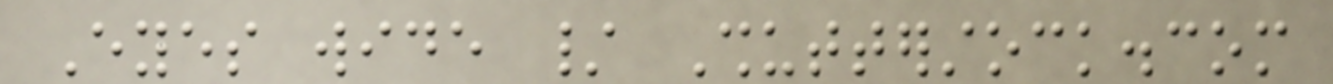Eyes wide / Shutterstock.com
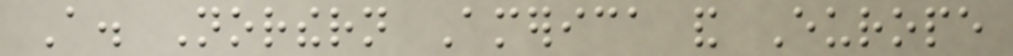A. Northern America and Europe
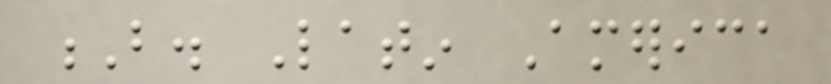B. Latin America
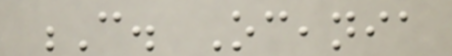C. Oceania
